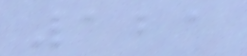121
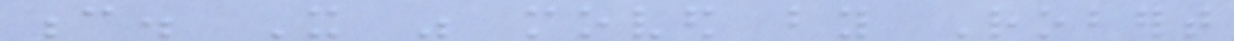c. It was moved by Robert
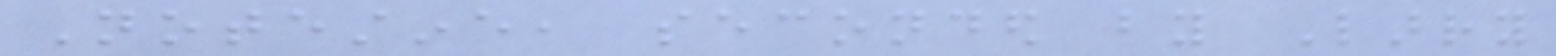Notestine, seconded by Larry
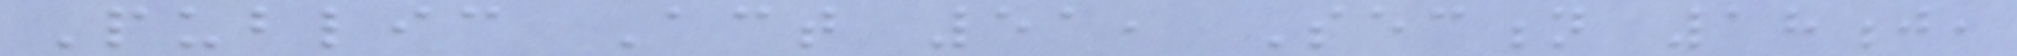Public Act 51, Section 18j,
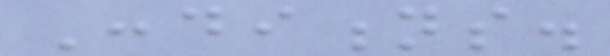Conditions.
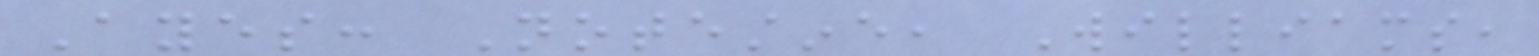Ayes: Notestine, Williams,
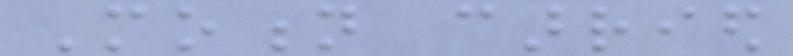Motion carried
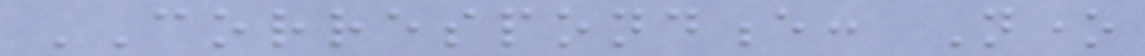CORRESPONDENCE: None
